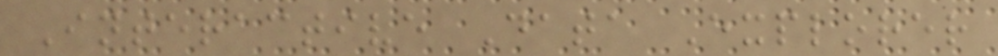Interactive Data Explorer
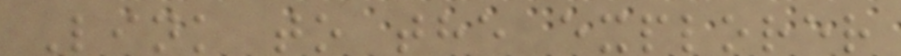Link to the explorer
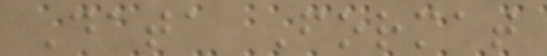Data Format
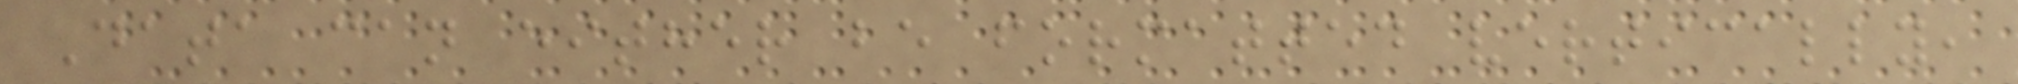Data can either be formatted vertically,
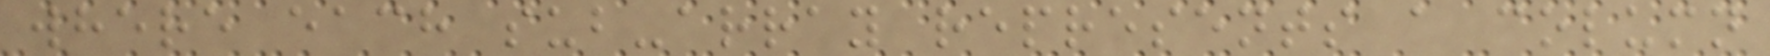where each sub-array represents a column
